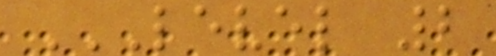LEVEL 2
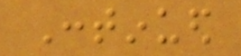Continued
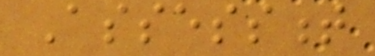Assessment
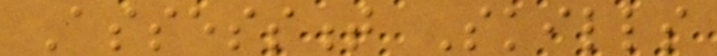Assessment Skills
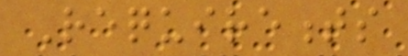Requirements
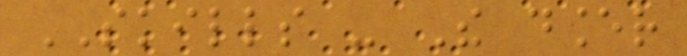SKILLS - The dancer
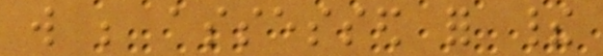will be assessed for their
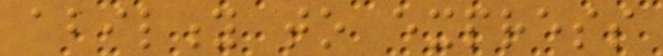ability to express
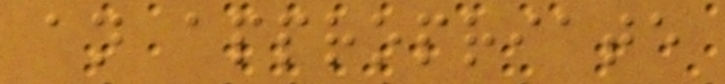an appropriate
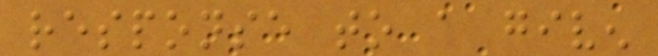response to a given
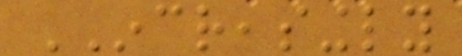INCREASINGLY
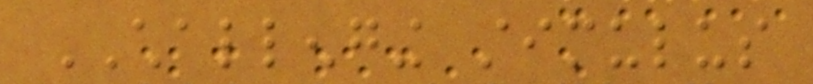CHALLENGING stimulus
